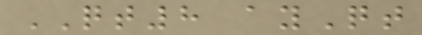QT8 ayQt
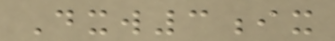Dxw3ix
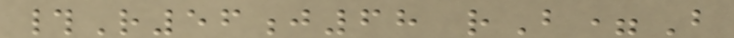#R56j68 rB=B
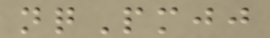nqPmjj
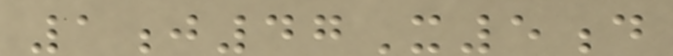1j47X5d
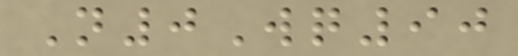N0Wq90
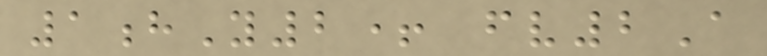1hY2+ fv2A
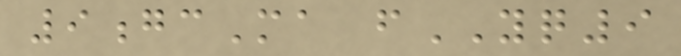9gcMa fYQ9
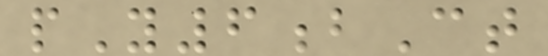pY6bCt
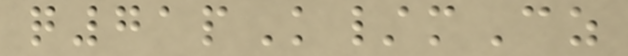q71pK/mCz
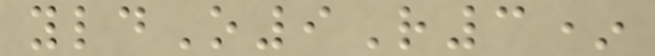yldO9R3*
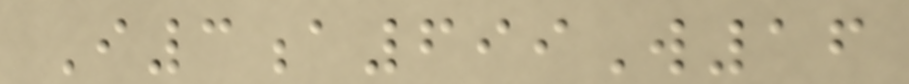I3a699W16
